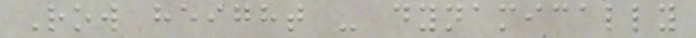Row height - dynamically
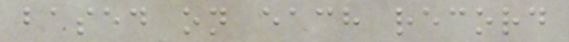based on each record
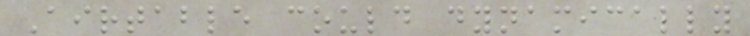Airtable could dynamically
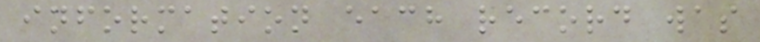information each record was
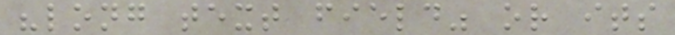"long text field" or its
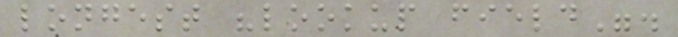longest "lookup field".
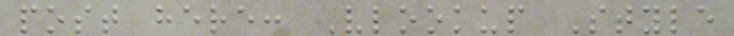post here: Vlookup Style
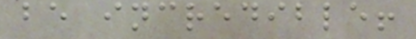be incredible!
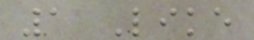1 Like
